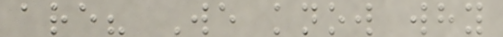are? We know why
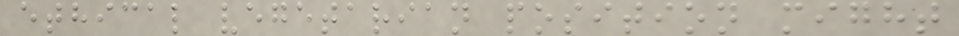ethical vegetarian position might
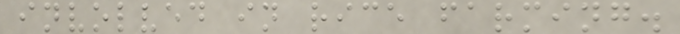involved in rice farming.
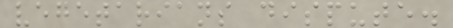vegetarians dispute.
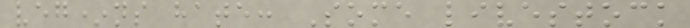veg*ns hate: Some livestock
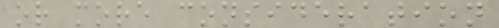or more consideration
